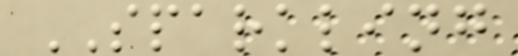SPARKLING
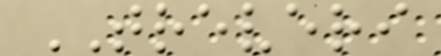TREVERI
